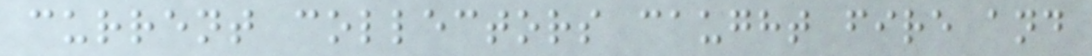current collectors caught fire and
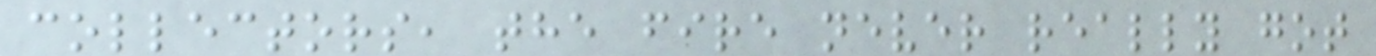collectors, the fire never really got
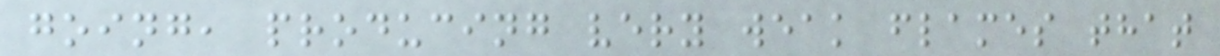going, producing very weak flames that
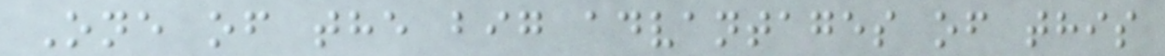One of the big advantages of this
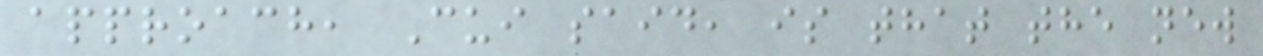approach, Cui said, is that the new
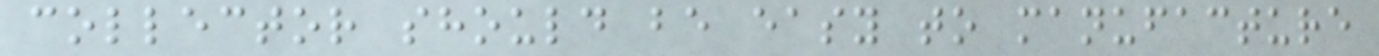collector should be easy to manufacture
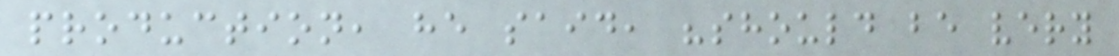production, he said, "should be very
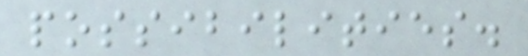possibilities.
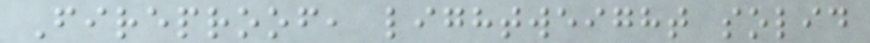Fireproof, lightweight solid
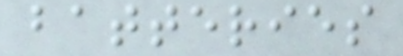batteries
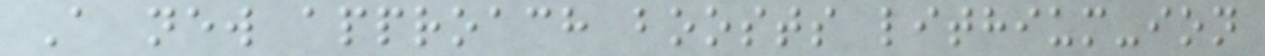A new approach boosts lithium-ion
